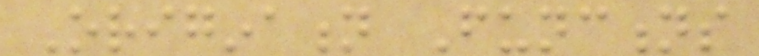Origination Functions
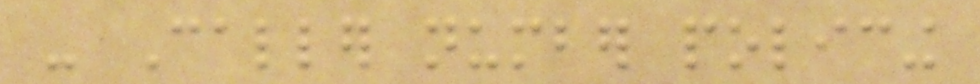- Caller number policing
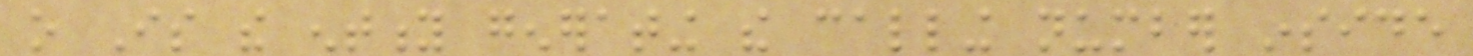o Is the entity generating the calling number inside
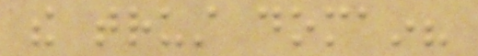the trust domain?
